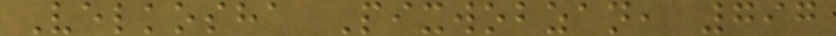Velkosha Pixwobzan, 797
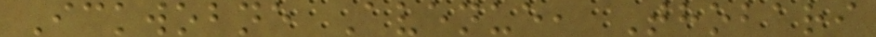Ickwobne Avenue, Thobari
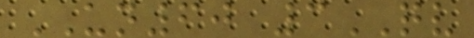UN60 3QV
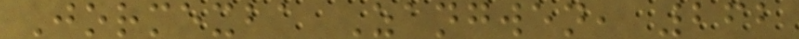Jormexba Zangwen, 262
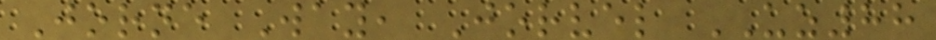Jorne Way, Jorvel UZ88
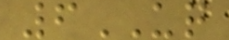6UQ
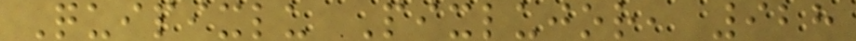Quipixlu Pixlujor, 928
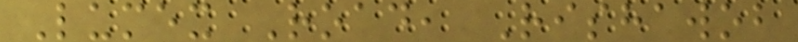Lumex Road, Rishawob
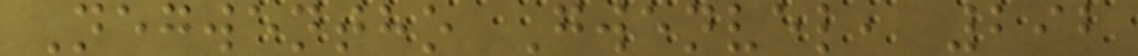Negwentho Gwenvel, 292
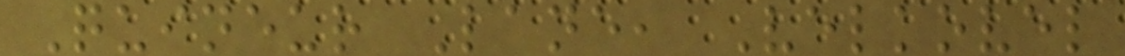Quineur Lane, Velkovel
